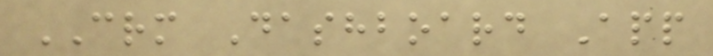CRM Dashboard App
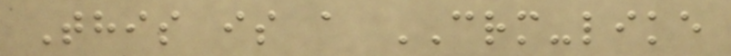This is a CRM-like
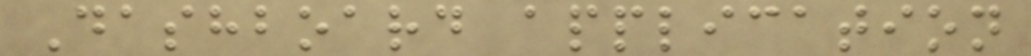Dashboard application
